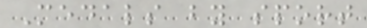Medals by sport
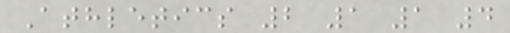Athletics 2 1 1 4
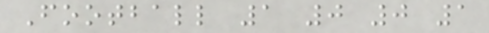Football 1 0 0 1
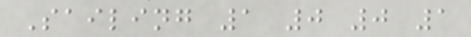Sailing 1 0 0 1
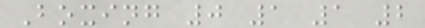Boxing 0 1 1 2
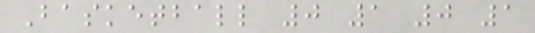Basketball 0 1 0 1
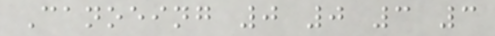Canoeing 0 0 3 3
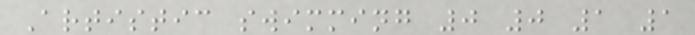Artistic swimming 0 0 1 1
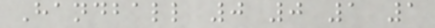Handball 0 0 1 1
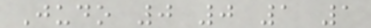Judo 0 0 1 1
